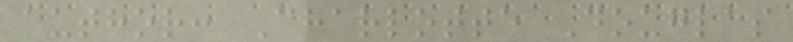author: Charlotte Douglas
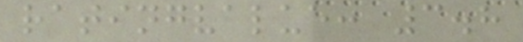ratingvalue: 3.8
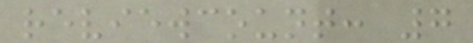reviewcount: 7
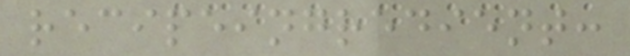recipeingredient:
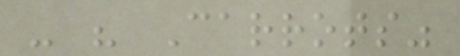- " Carrots"
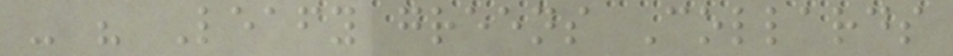- " Leafy greens Collards
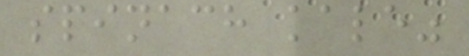spinach kale"
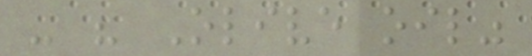- " Olive oil"
